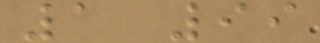1 99
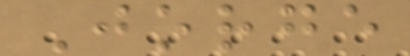Jorge
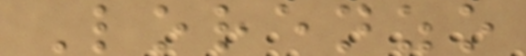Lorenzo
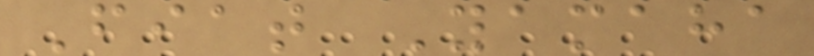Fiat Yamaha
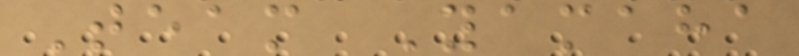Team Yamaha
